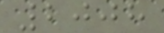2008
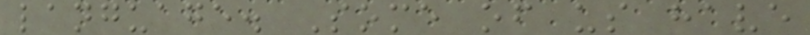language. Some of us have
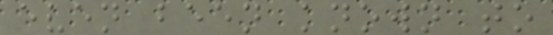even been known to
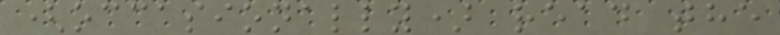(occasionally) read the
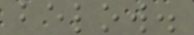below.
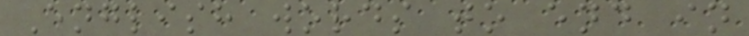English words to end in
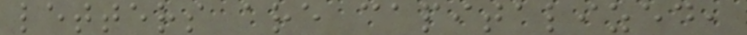letters are capitalized,
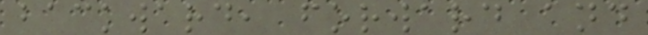backward, forward and
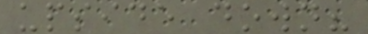upside down?
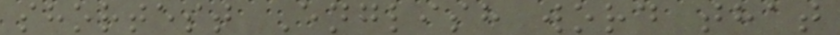shortest English word that
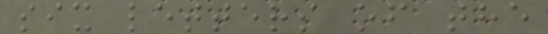six letters of the
